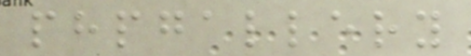phpgallery
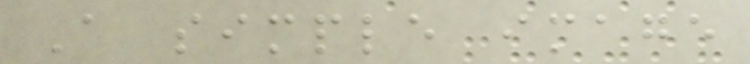A simple image
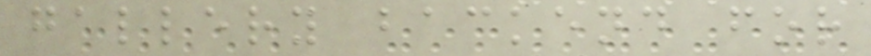gallery backend for
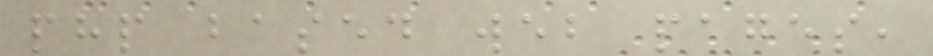php based web pages,
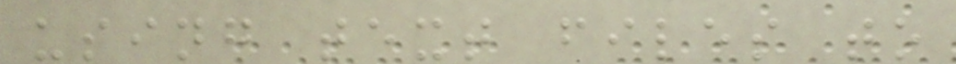using text files to
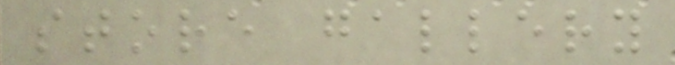store gallery
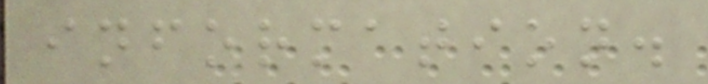information.
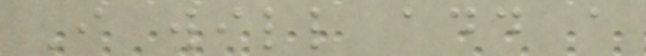I will add a
